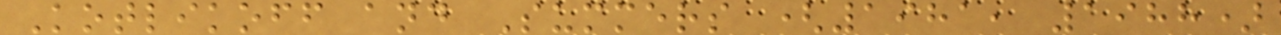Kotlikoff and Summers (1981, 1988)
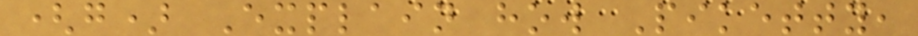(g) Explain how Piketty,
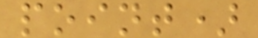point)
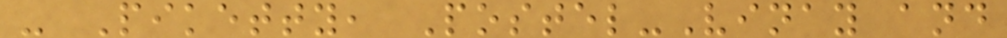- Piketty, Postel-Vinay and
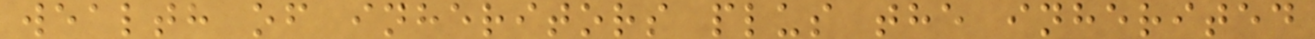wealth of inheritors plus the inherited
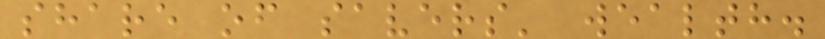share of savers' wealth.
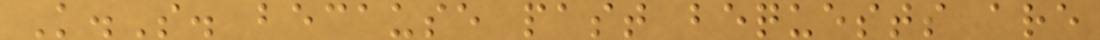K.S. because past bequests are
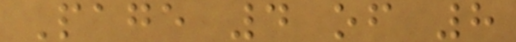Page 4 of 8
